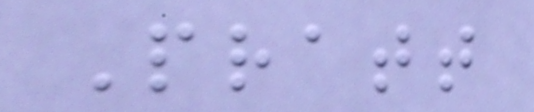Pratt
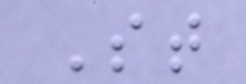St
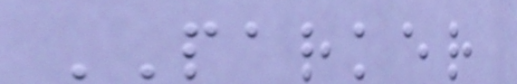PARKER
